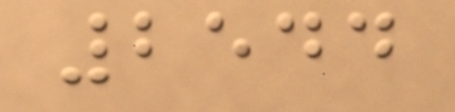2544
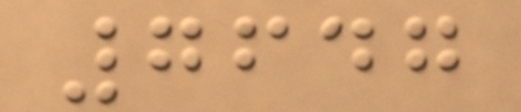7647
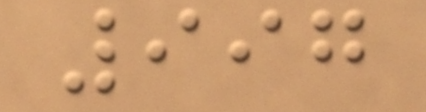997
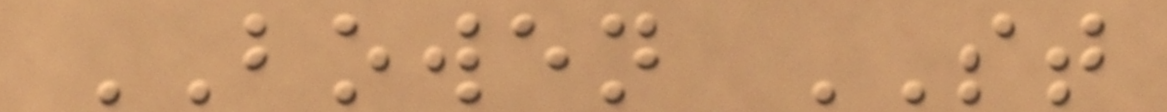BOWEN ST
